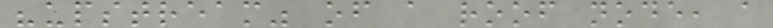"upstream" of a roof node, a
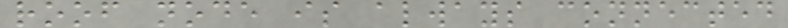roof node is always connected
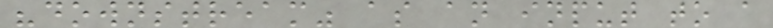"downstream" as an input to a
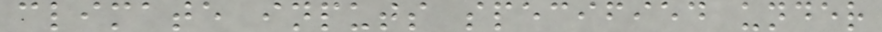climate inputs specified under
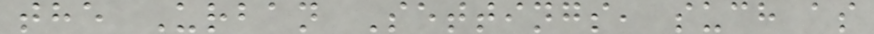the Urban Settings, such as
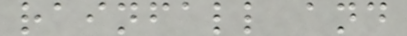rainfall and
